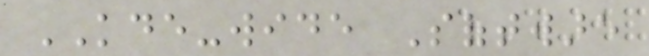KDE-wide Software
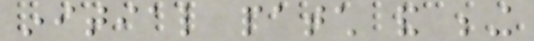initial patch and being
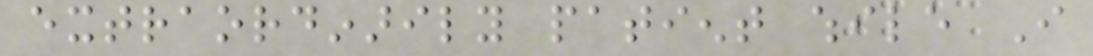extraordinarily patient while I
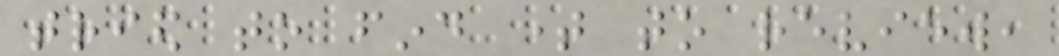tried to find time to review,
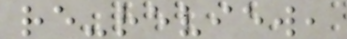re-review,
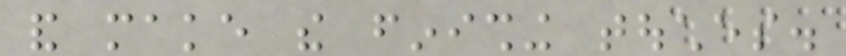and make the finishing touches.
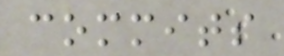commits
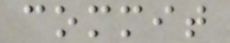commit
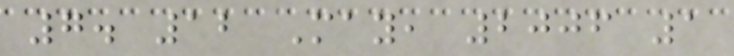7. 12 May, 2006 1
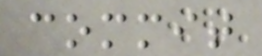commit
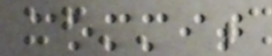commit
